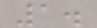1.
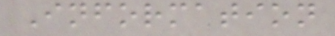Information
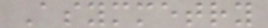Asymmetry
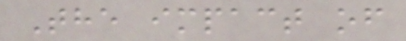The impact of
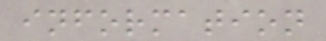information
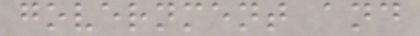government and
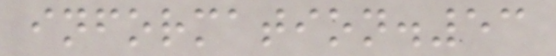information.53
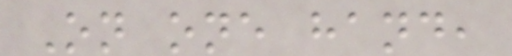On one hand,
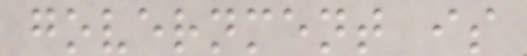government is
